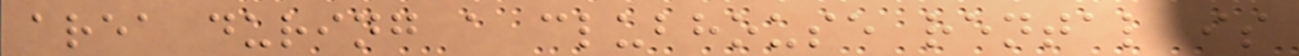area during a clubhouse rental is
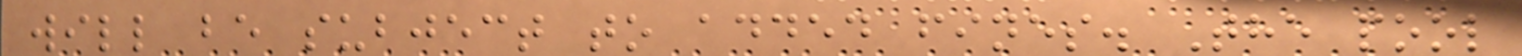will be subject to added fines. The pool
